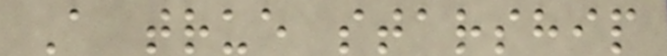A true starship
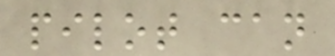pilot can
